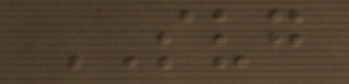SVG
